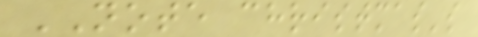NOTE christmas's
